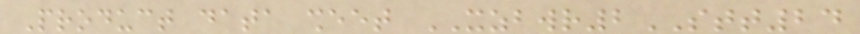Product data sheet XZBWR2STT24
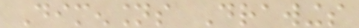Dimensions Drawings
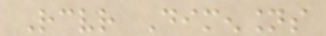Receiver Dimensions
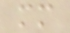mm
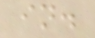in.
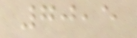70,5
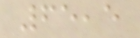65,5
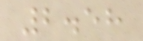2.58
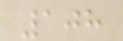108
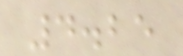4.25
